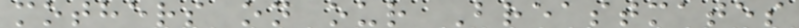mothers on our Breastmates
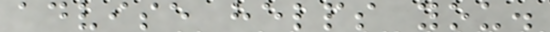advise helps you.
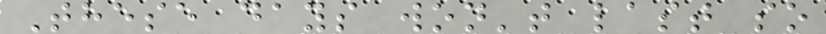These days won't last so
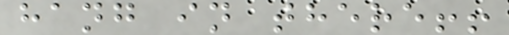hang in there!!
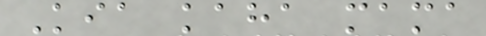Kia kaha mama
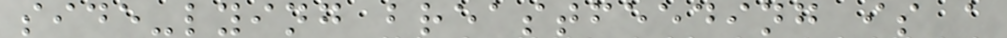side-lying breastfeeding is a
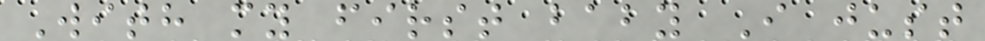With my first baby I just
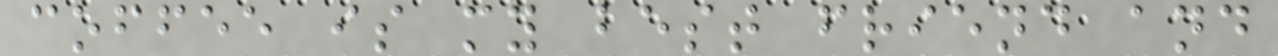coffee is my best friend and
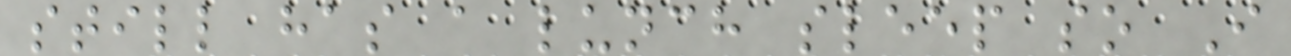still has a lunch sleep so I
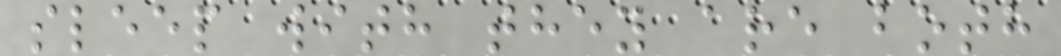sleep with they are both
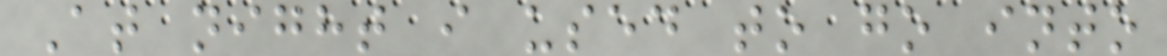At night i used to go into
